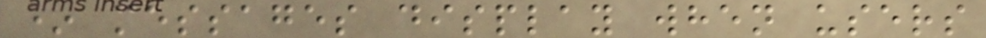* messages display when users
